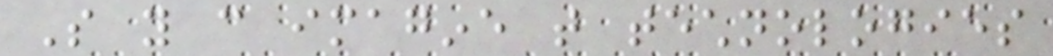So you can imagine that technologies
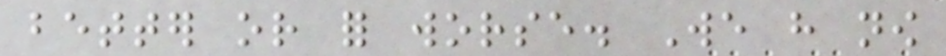better or for worse. We have now
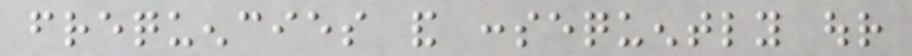frequencies and consequently our
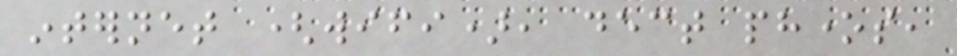internet (wifi), dect phones,
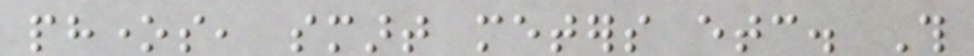phones, smart meters etc. This
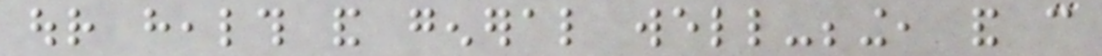our health and general well-being, and can
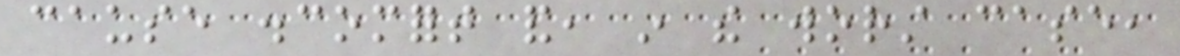cause discomfort and, in the worst case,
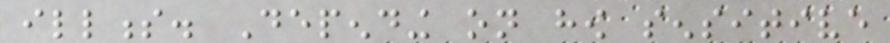illness. Depending on how sensitive
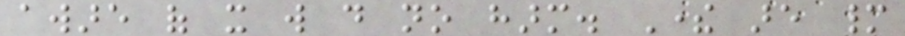aware of it will do no harm. There are many
